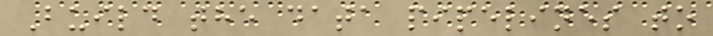Build the data pipelines to
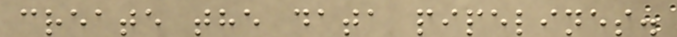create the data pipelines.
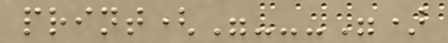print("---")
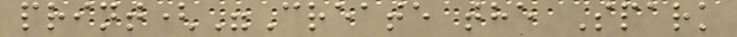print("Create the Spark
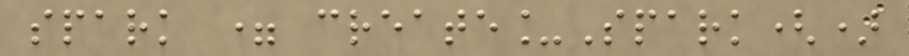spark = create_Spark()
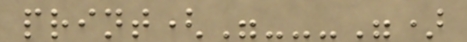print("---")
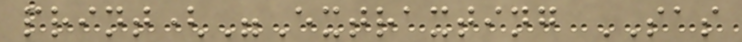print("Extraxting SAS
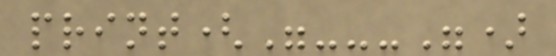print("---")
